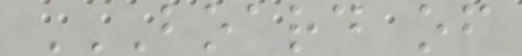BOARD OF
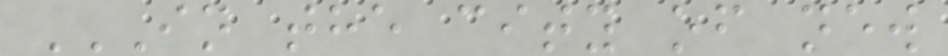IN THE CITY OF NEW
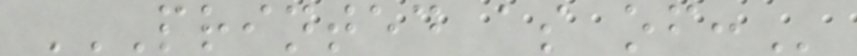PRINTED AS OF:
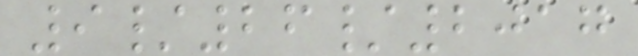9/26/2017
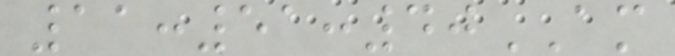11:51:40AM
